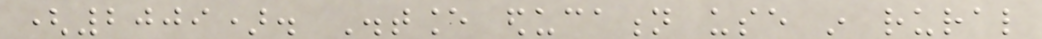(2009). Distance education use in rural
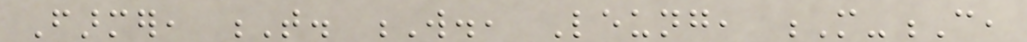Farmer, T. W., Leung, M-C,
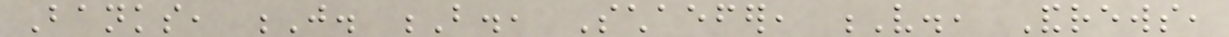Banks, J. B., Schaefer, V., Andrews,
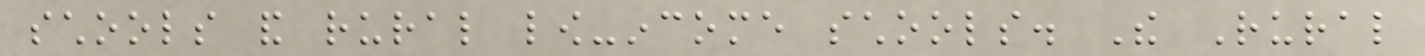schools and rural low-income schools. The Rural
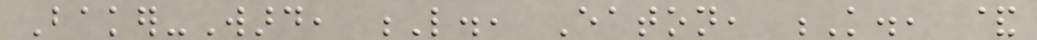Baker-Ward, L., Eaton, K., &
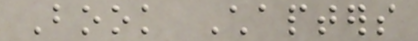Book Chapters
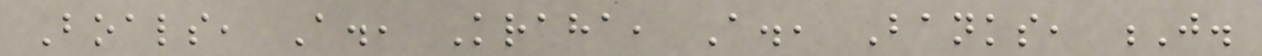Boals, A., Kraha, A., Banks, J.
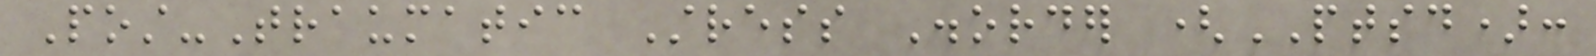Post-Traumatic Stress Disorder (PTSD):
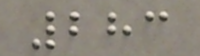283
